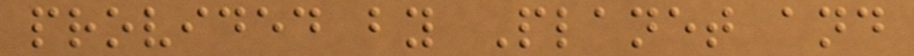provided by Planet and
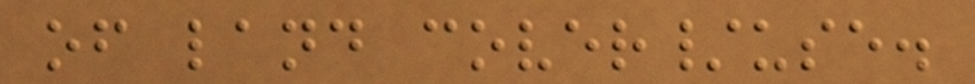of land cover/use.
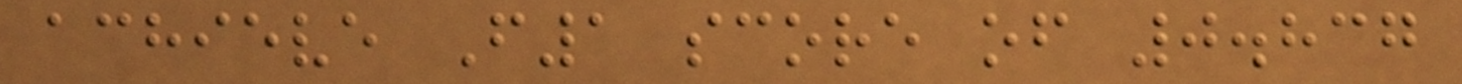achieve F1 score of 0.837
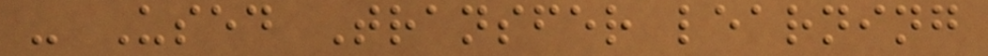- Used Transfer learning
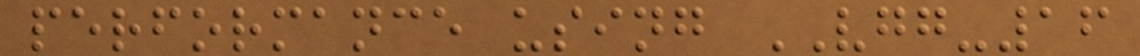performance using VGG-16
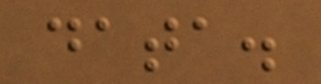data.
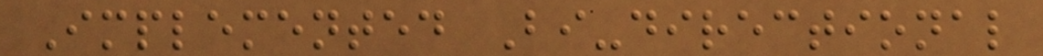Implemented Bi-directional
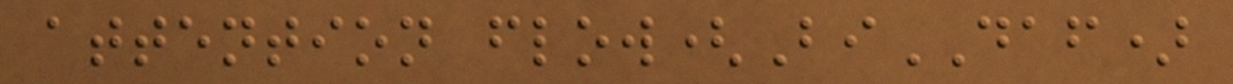attention flow(BiDAF)
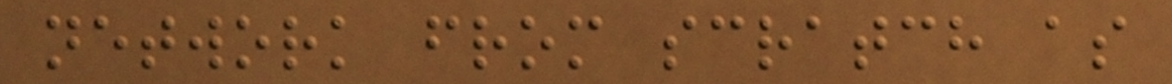network from scratch as
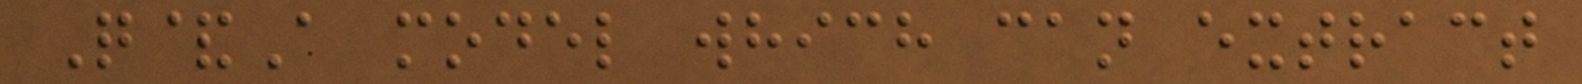Q&A model which can extract
